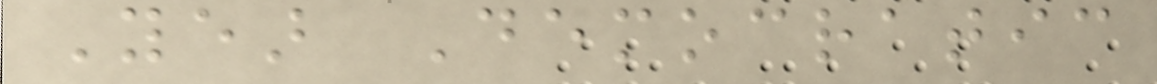Year Democratic
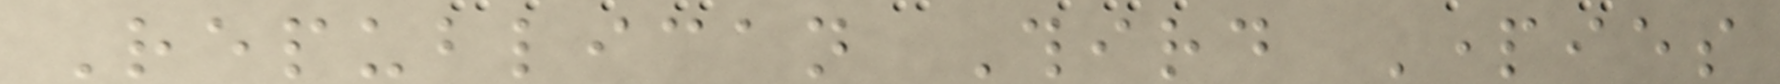Republican Third Parties
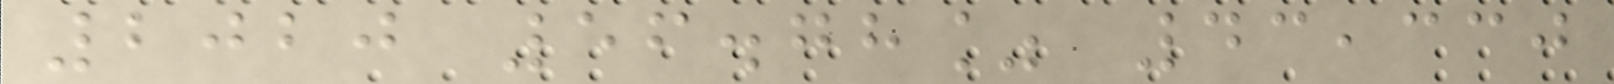2020 56.78% 43,330
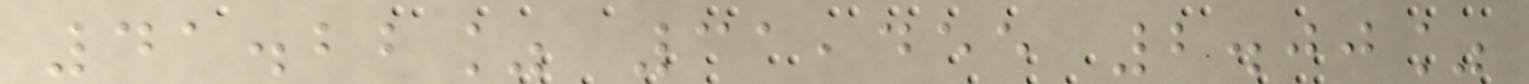41.22% 31,455 2.00%
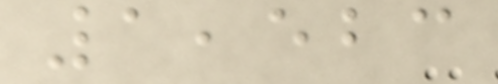1,523
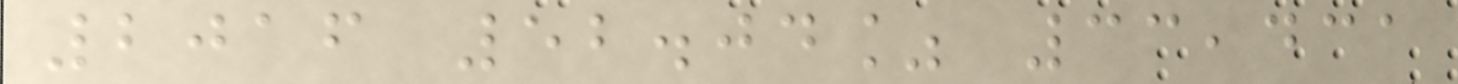2016 52.04% 33,431
